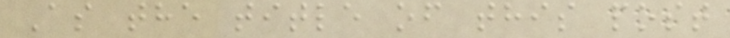As the title of this post
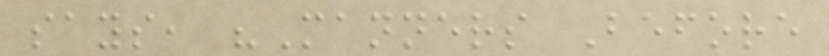says, "Manners Before
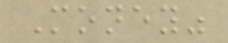Money"
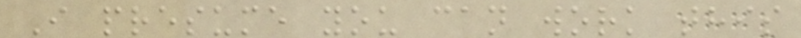I presume you can work this
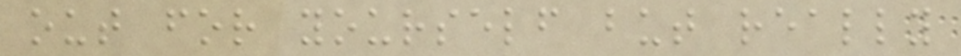out for yourself but really
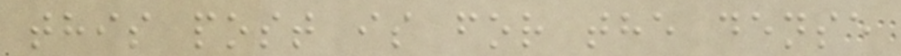this post is for the dense
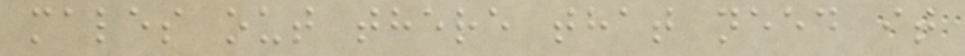males out there that need it
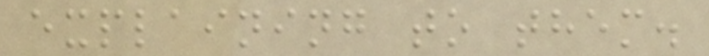explaining to them.
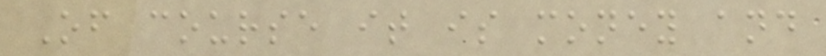Of course it is money and
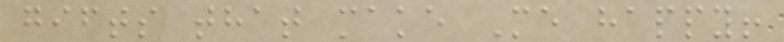gifts that make Me happy!
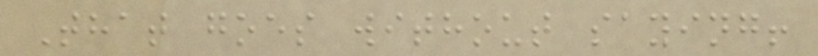That goes without saying!
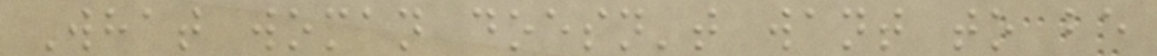What woman doesn't want to be
